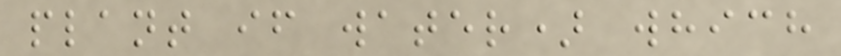plant if water) which
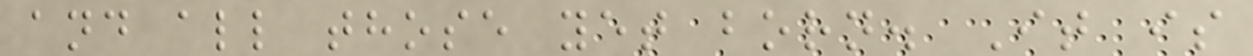and all those yet born. It is
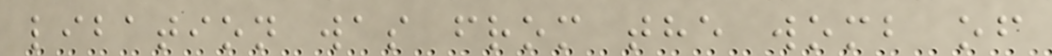libation was from the womb of
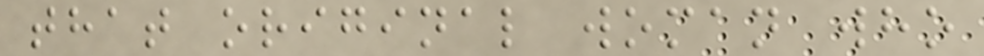that original woman who
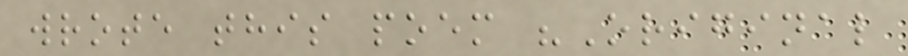wrote this poem "Original
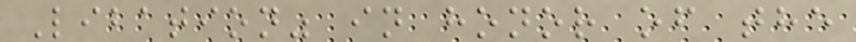Libation" in honor of the
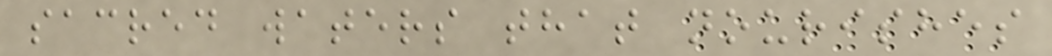sacred waters that nourishes
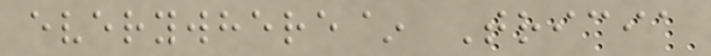everywhere~ Tricia
